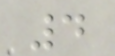4
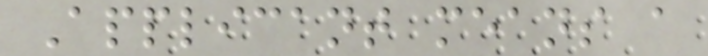Applicant means a
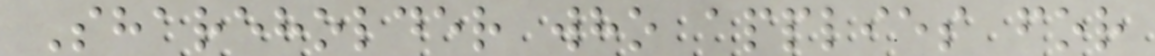Shareholder who applies for
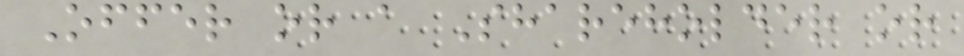Offer or a Shareholder or
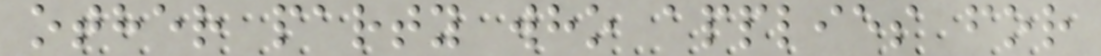other party who applies for
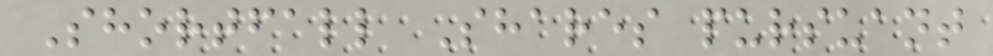Shortfall Shares pursuant
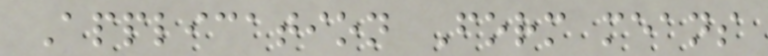Application Form means
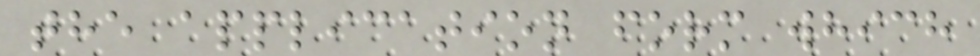the application form which
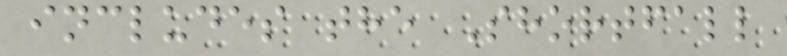includes the Shortfall
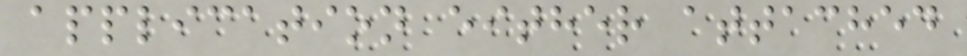application either attached
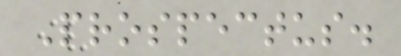Prospectus.
